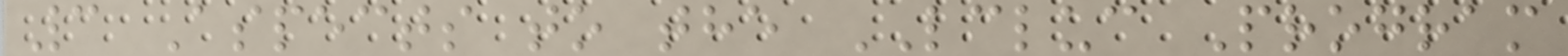3 Aspects to the LCLUC Program
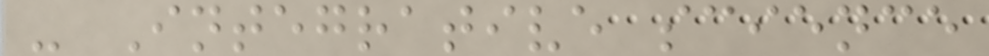- Integrative science
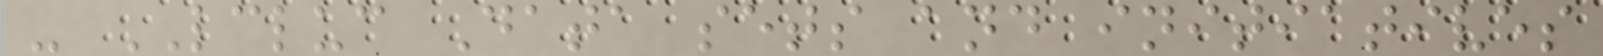- LCLUC Data sets and initiatives
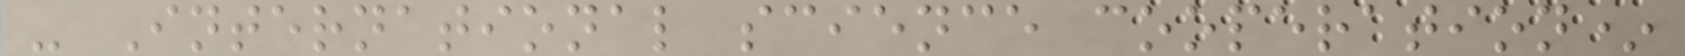- International science cooperation*
